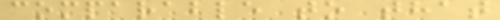comparable to that
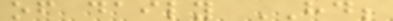of daily HD;
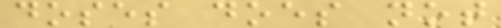doses does not
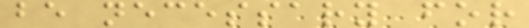be necessary for
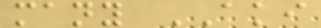many AKI
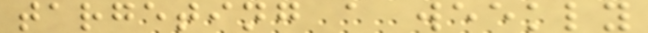targeting a weekly
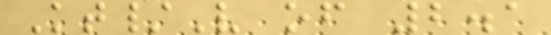Kt/V of 2.1
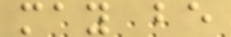may be
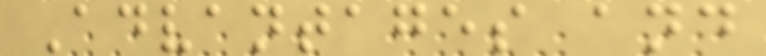Advantages and
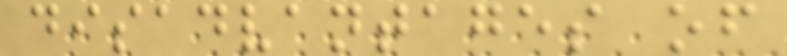disadvantages of
